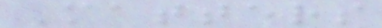Matters
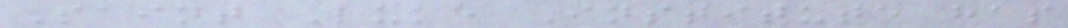Saint Luke Institute has
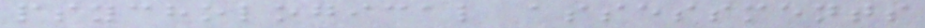psychological assessments
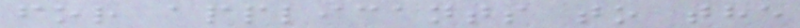for applicants to the
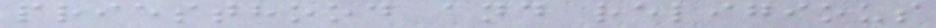priesthood and religious
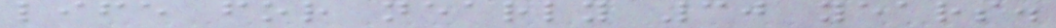life for nearly 30 years.
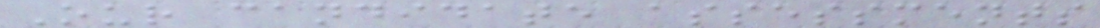Our candidate assessments
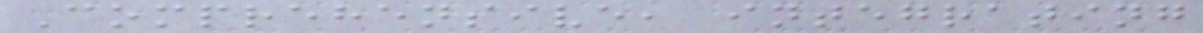Comprehensive, integrating
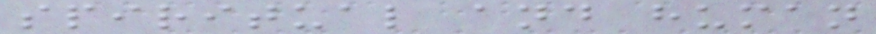spiritual and human
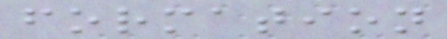formation
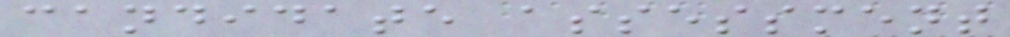candidate assessment
